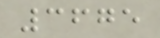3675
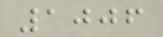1006
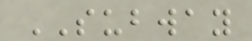SUBWAY
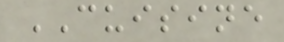CUISINE
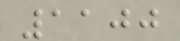1100
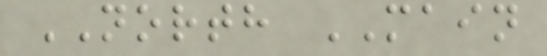NORTH MAIN
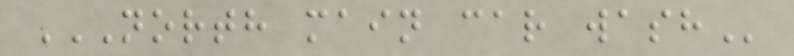NORTH MAIN CAR WASH
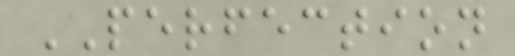PERFECTION
